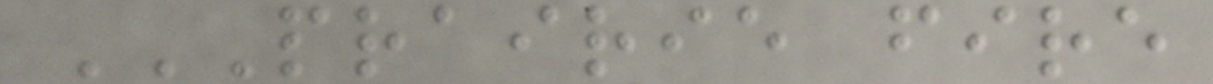PRAIRIE FIRE
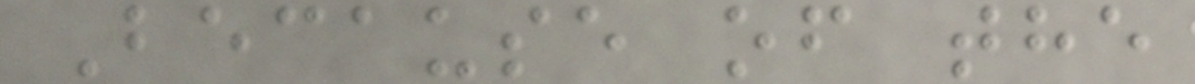Because of the
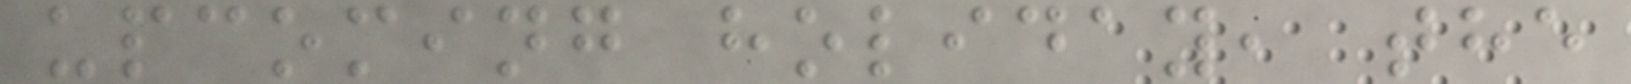upcoming holiday, the
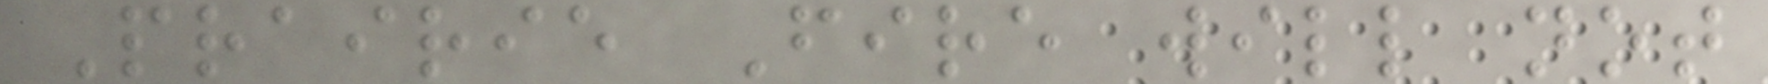Prairie Fire will not
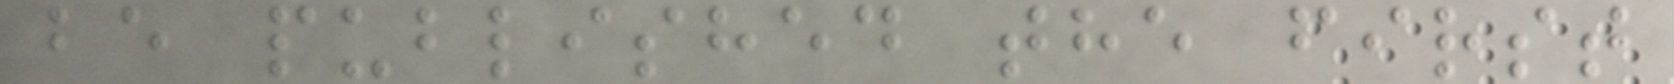be published the first
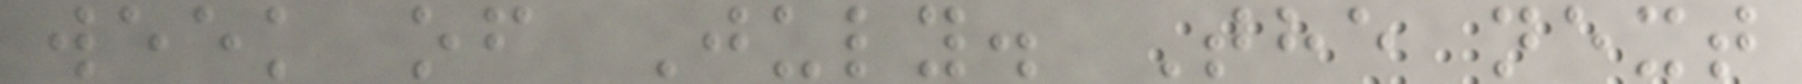week of July. The next
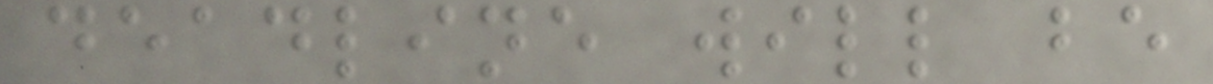deadline will be
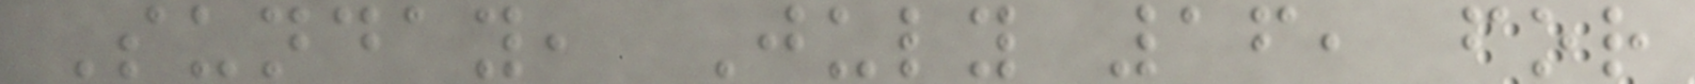Sunday, July 16, for
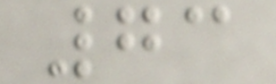73
